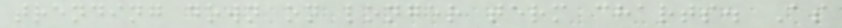trending down on longer term charts. As
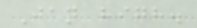Jan high.
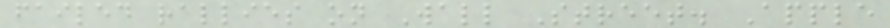failed rallies on Wall Street. Apple
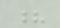?
